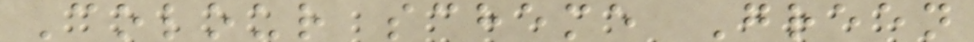Colour scheme Green
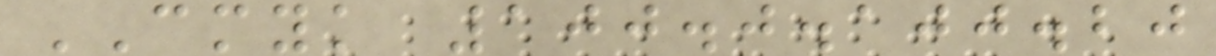CMYK 100.0.100.20
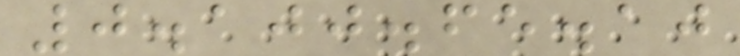0.100.65.10
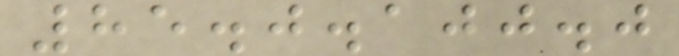85.0.100.0
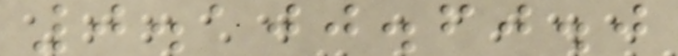0.100.60.0
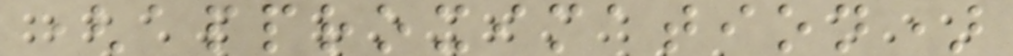(approximation)
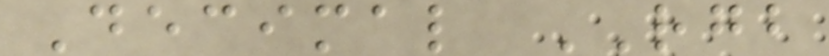Decimal RGB
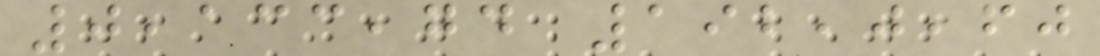0,133,74 192,0,60
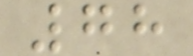78
